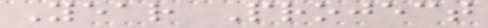Year Project
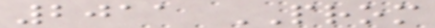2011 PROM
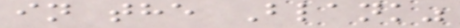in the Blank"
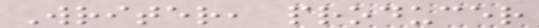Writer, producer
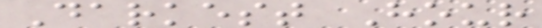Darkest Hour
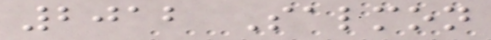2012 Salmon
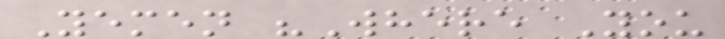Yemen "Where You
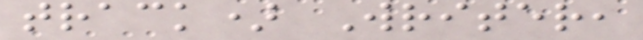track) Writer,
